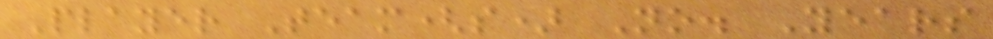Player Team(s) No. Years
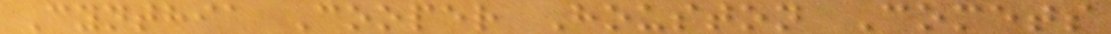Cynthia Cooper Houston Comets
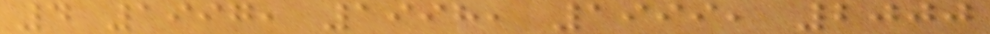4 1997, 1998, 1999, 2000
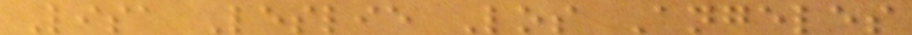Lisa Leslie Los Angeles
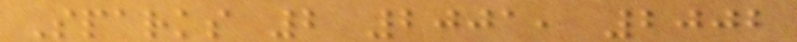Sparks 2 2001, 2002
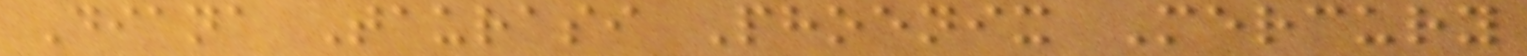Diana Taurasi Phoenix Mercury
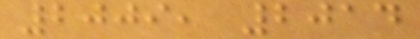2009, 2014
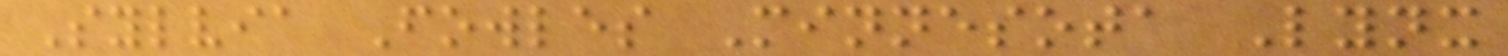Sylvia Fowles Minnesota Lynx
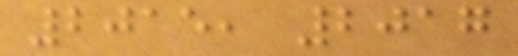2015, 2017
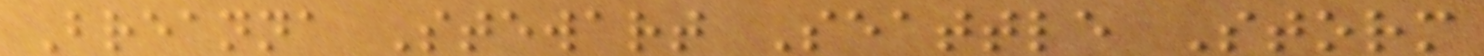Breanna Stewart Seattle Storm
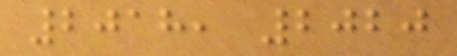2018, 2020
